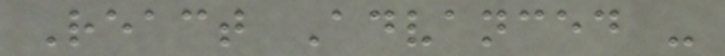React Advanced -
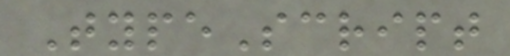TypeScript
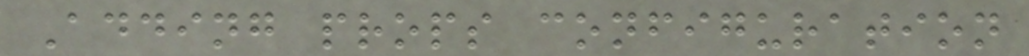Adding props configuration
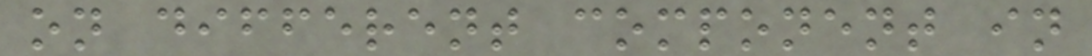on different component in
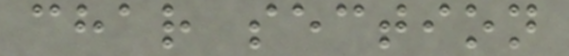char section
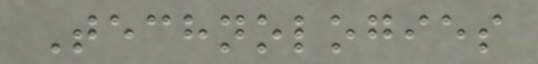Technologies
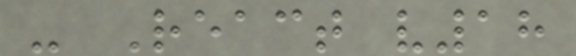- React v18
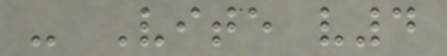- Vite v4
